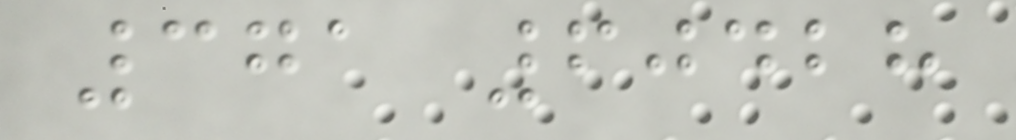371 60428
